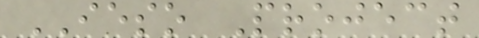IESO Project
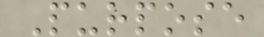Purpose
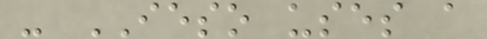- IESO uses a
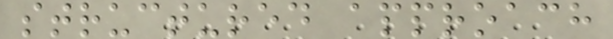structured approach
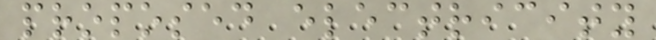proposed electricity
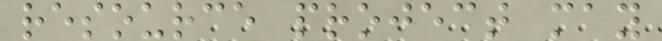resource project may
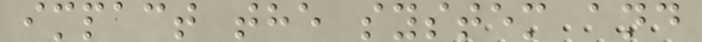impact the system and
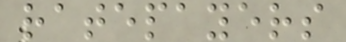ratepayers
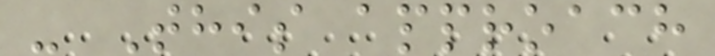- This approach
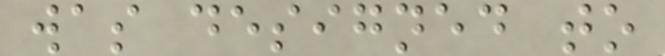was designed to
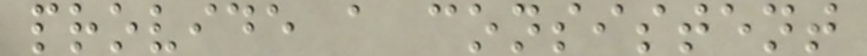provide a consistent
